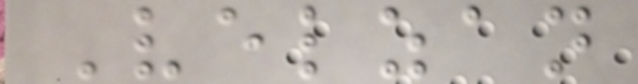Velzan
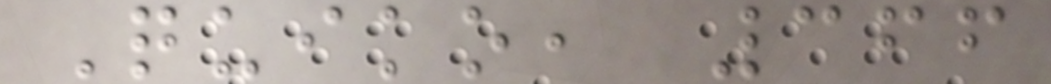Quiko, 366
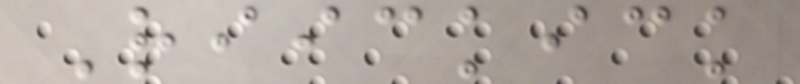Riickick
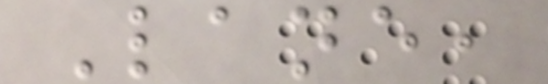Lane,
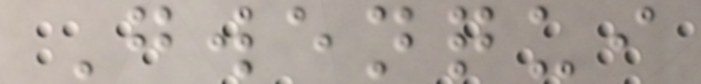Gwenqui
